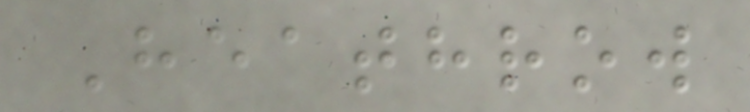Heathrow
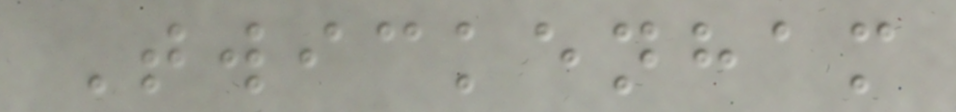Twickenham
